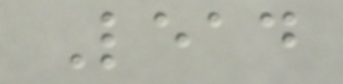Lead
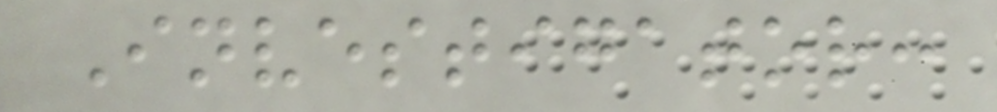Investigator:
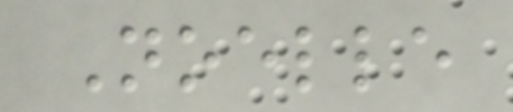Noelle
